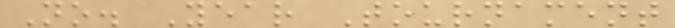No. Year Tournament
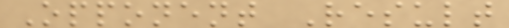Opponent Result
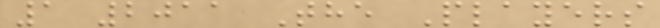1 2011 The Players
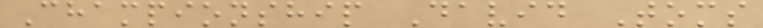Championship David Toms
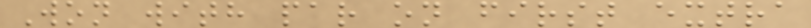Won with par on first extra
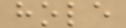hole
